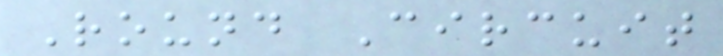Round Circuit
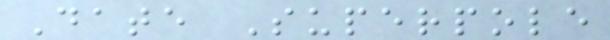Date Superpole
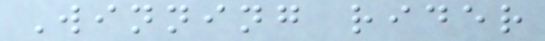Winning rider
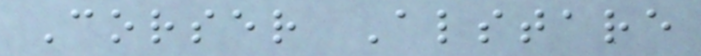Corser Alstare
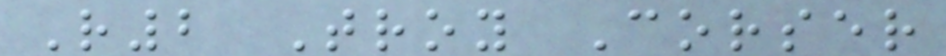R2 Troy Corser
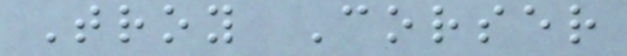Troy Corser
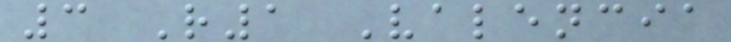3 R1 Valencia
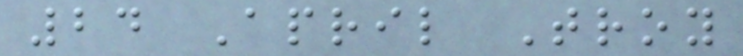24 April Troy
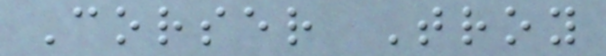Corser Troy
